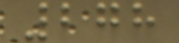278
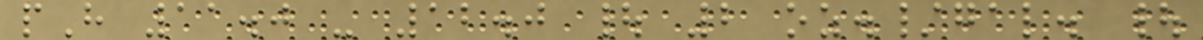pH 11.0 - 12.0 | 2 oz./gal. |
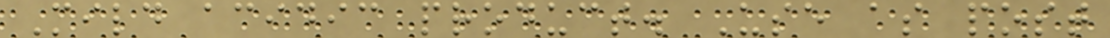Mild acidic product. Use as post
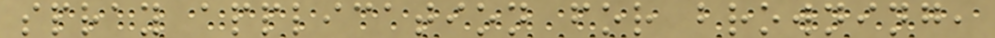spray application for browning,
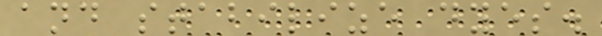and stabilize dyes.
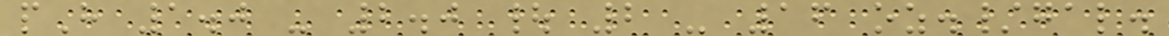pH 1.0 - 2.0 | 2 - 16 oz./gal.
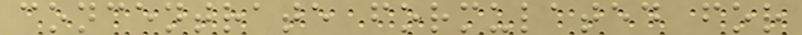concentrate formulated for
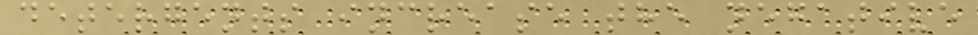detergents increase the negative
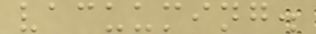vacuuming.
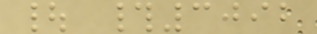| #3092
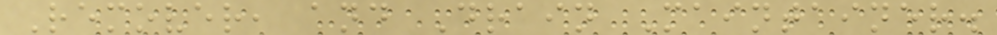Remover, and Drain Maintainer.
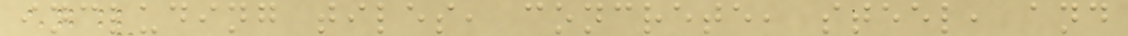including tiles, concrete, steel, and
